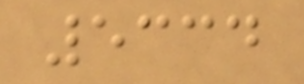5334
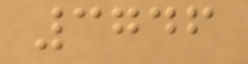3746
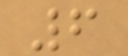6
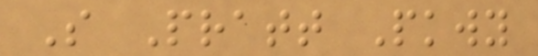S Pratt Pkwy
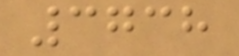3738
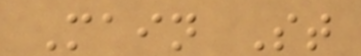Main St
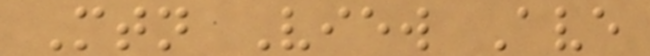Mtn View Ave
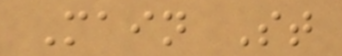Main St
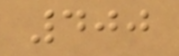400
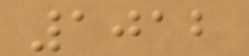1012
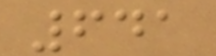641
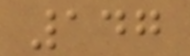147
